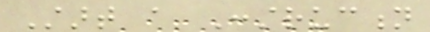Start a Construction
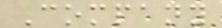Company
